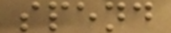spend
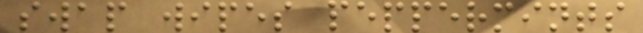swap wipes peppermints
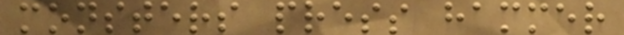monsters press hammer
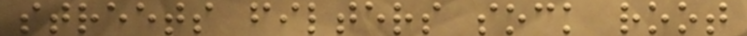streets filters sock root
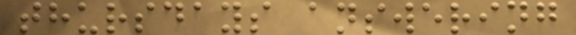thursdays answering
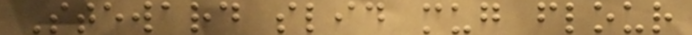Steward slid mug flour
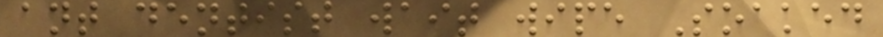ant dentist wait wipe Soaked
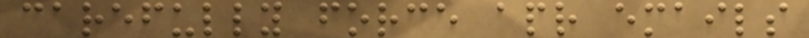carefully force apr emails
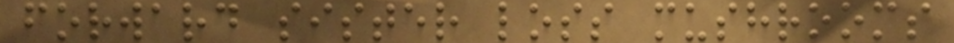forward sister loss mushrooms
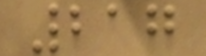217
